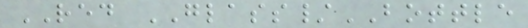RED GLASS/BOTTLE
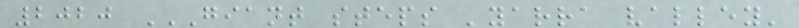2020 GIANT STEPS 'YARRA VALLEY'
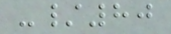-/80
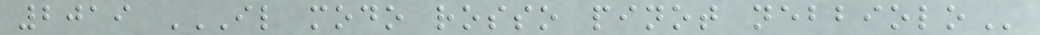2019 IL MODO ROSSO PINOT NEBBIOLO
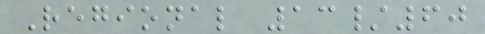Regional 13/60
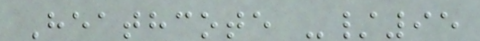Heathcote -/95
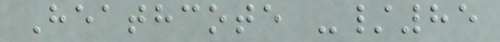Heathcote -/85
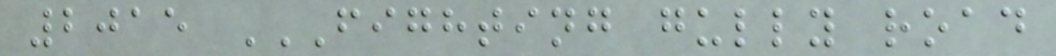2015 FIGHTING GULLY ROAD
